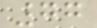77
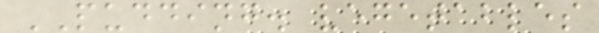PUDDING. vegetables
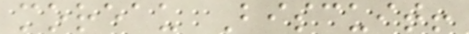moreau Biscuit!
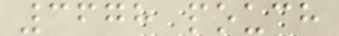3678 pouch
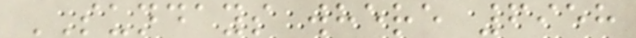SUNDAYS where 6958
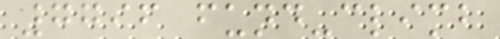7796 fund-climb
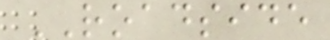ROADSIDE
